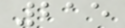215
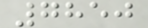7850
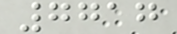7717
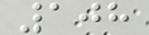108
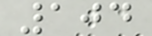104
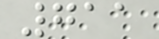711
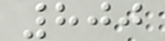800
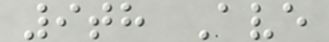9th Ave
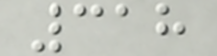318
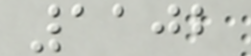1102
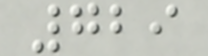729
